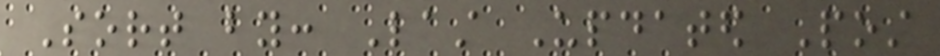Sort by: Last Updated Post
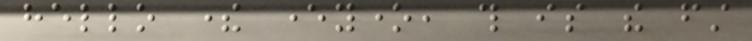hello there everyone, this is the first
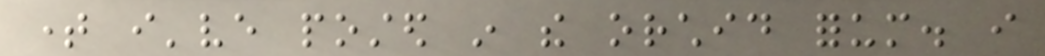time i've posted in the orchid forum. i
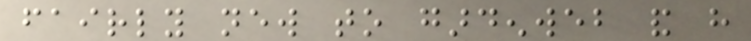fairly new to gardenweb and have
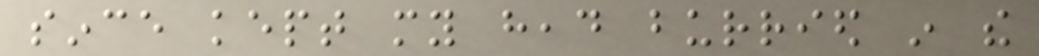since kept my head burried in the
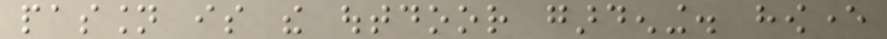passion is the outdoor gardening. however
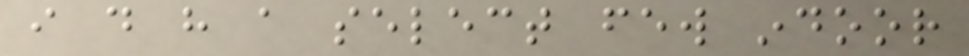i do have a select few indoor
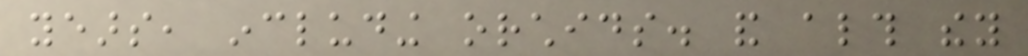years, including orchids. and although they
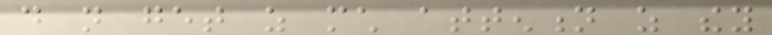do not get as much attention as they
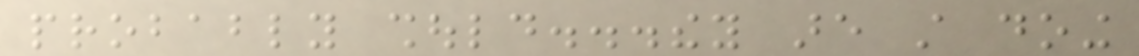probably should...they are still doing
